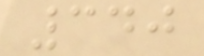340
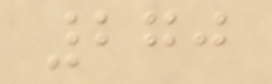270
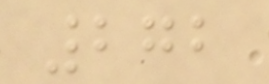272
